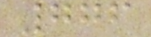776
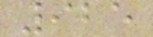925
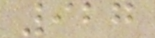927
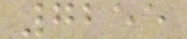7255
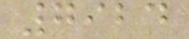7924
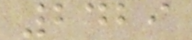2429
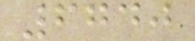6740
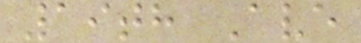19th Ave
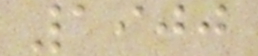1900
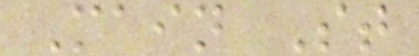Main St
